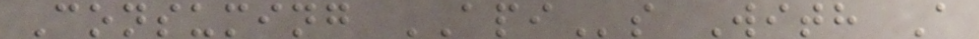Consuming APIs With A
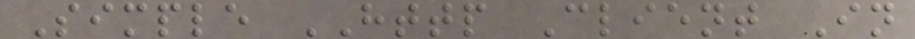Simple HTTP Client In
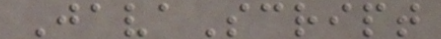JavaScript
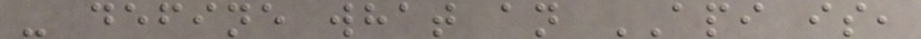- define what an API is,
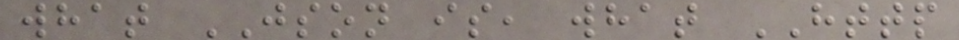what JSON is, what HTTP
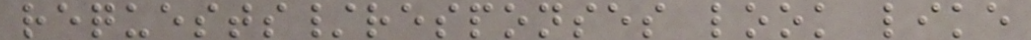requests/responses look like
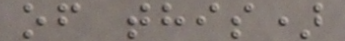of this)
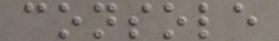console
